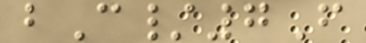bC/7F
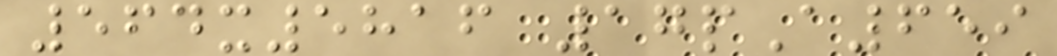564x5816 17pA659
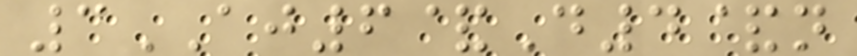3AJ6&D4&n
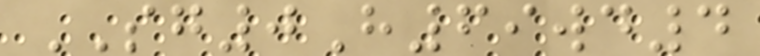SG0H69wd4
